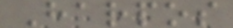Harpos
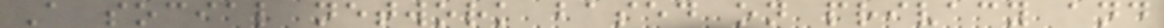A social network based on privacy and
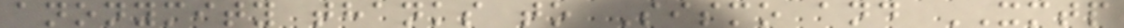anonymity thanks to Sismo and XMTP
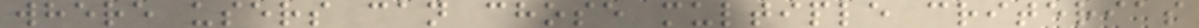where users can chose multiple criterias
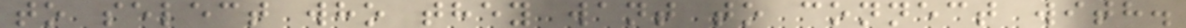to select who they want to connect with.
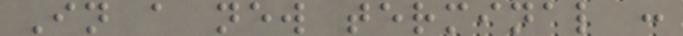In a new terminal :
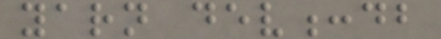yarn dev:db
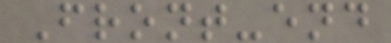Front-end
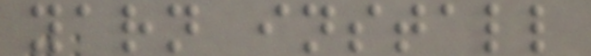yarn install
